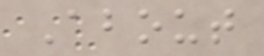About
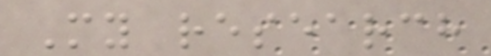My research
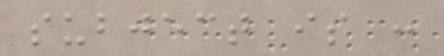subject is :
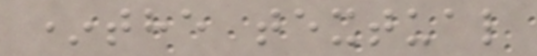*the textual
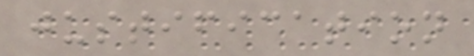justification
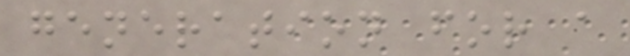generation for a
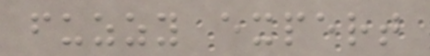fuzzy expert
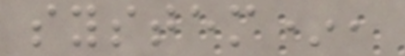system*,
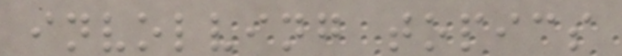involving topics
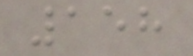158
